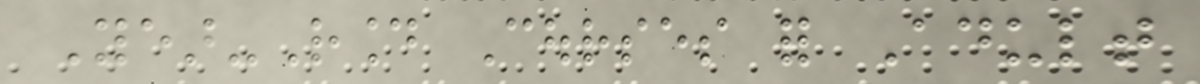Year-Round Courses for Adult
